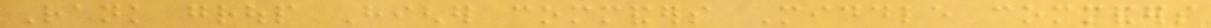Rank group Higher commanders Middle commanders
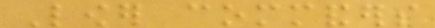Lower commanders
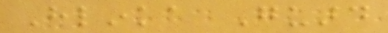Hlinka Guard
